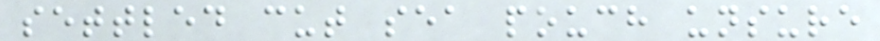settled cut sea pouch unsure
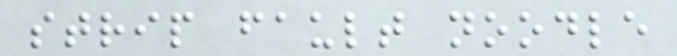strip fault noodle
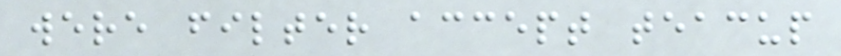were filter accept teacup
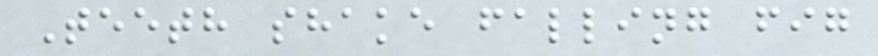Teeth shake falling fig
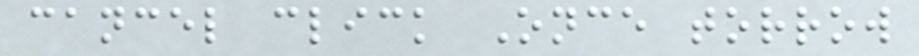cancel click Once torrow
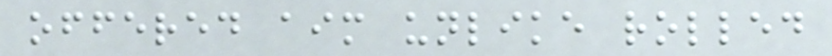offered aim unlike rolled
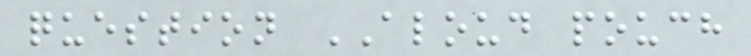question ALOUD pouch
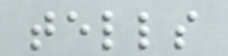tells
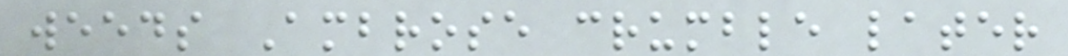weeds Ambrose crumble later
